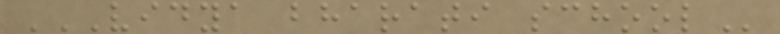VIDYA BHARATI SCHOOL
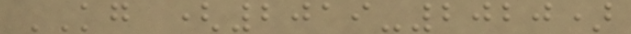KG (2019-2020)
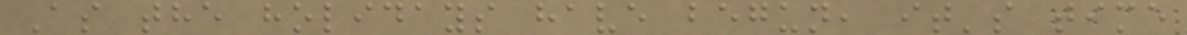As the holidays have begun, it's time
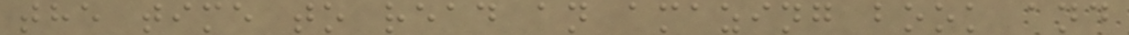the time to read an amazing book and
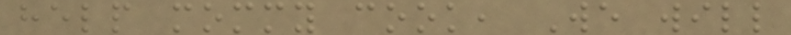help mommy cook, We will
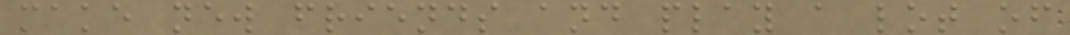make new friends and play a lot of
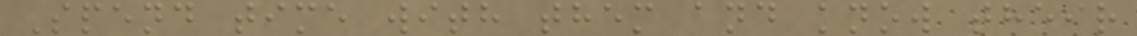Spend time with them and know their
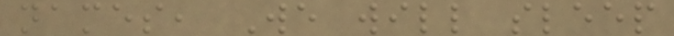names, We will sleep
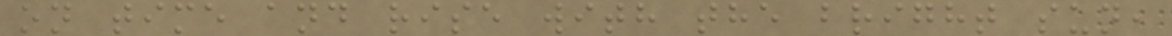on time and rise with the bright sun,
